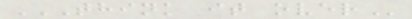THINK IT OVER
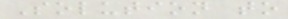Solution to
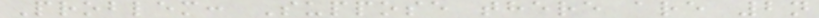Problem: Suppose there are 2n
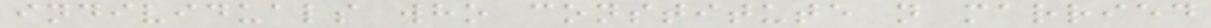individuals who constitute n married
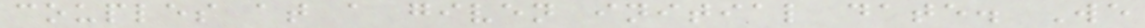couples at a given initial date. We
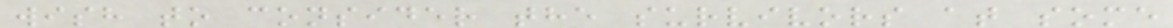wish to consider the survivors at some
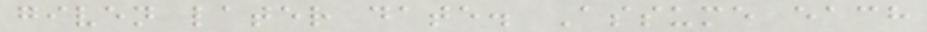given later date. Assume each
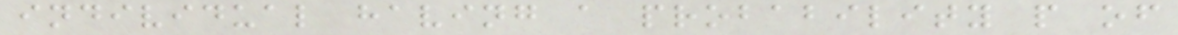individual having a probability p of
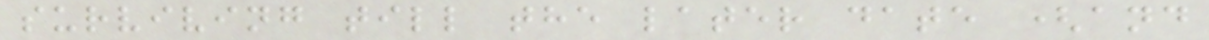surviving till the later date (and
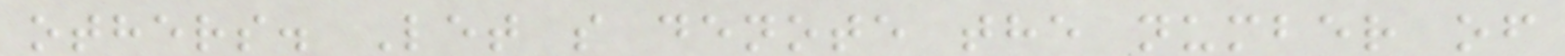others. Let s denote the number of
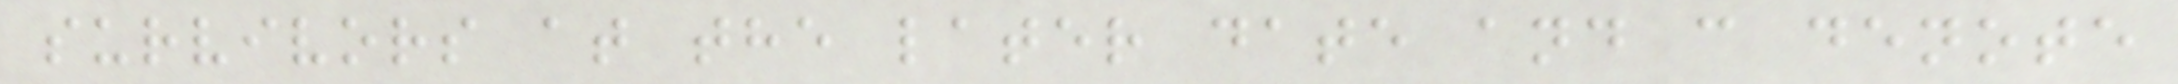survivors at the later date and c denote
